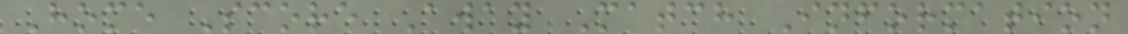Home Score Away Match Information
